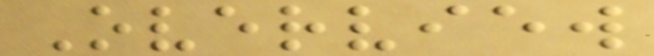Overview
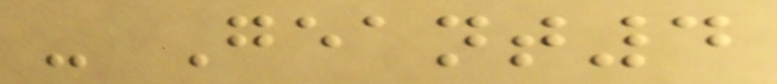- Geant4
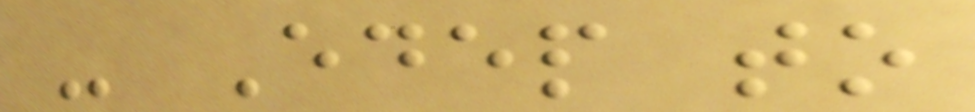- Edep to
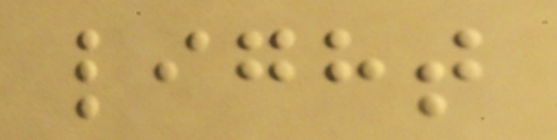light
